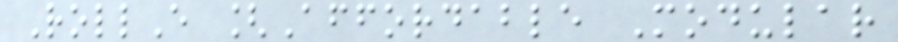RollE [Affordable Modular
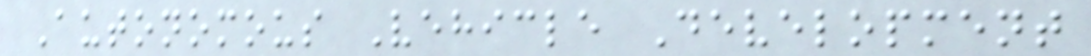Autonomous Vehicle Development
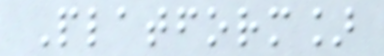Platform]
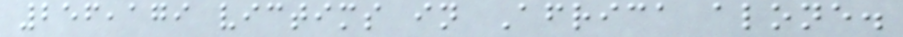256,179 victims in Africa alone.
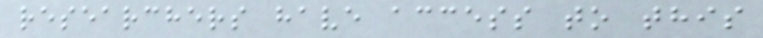researchers have access to this
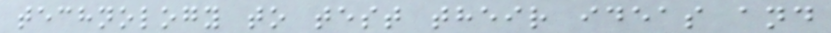technology to test their ideas and
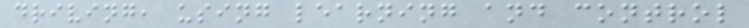driving, using learning and control
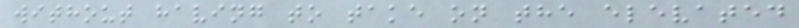without having to take on the elevated
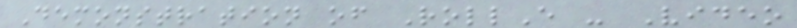Demonstration of RollE - Video
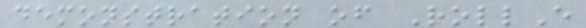demonstration of RollE
